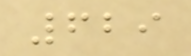629
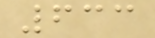633
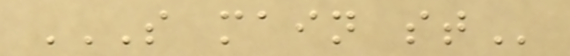S MAIN ST
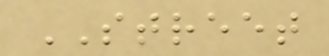STREET
